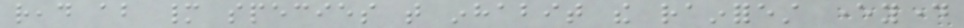read about many species that inhabit the rainforest everyday
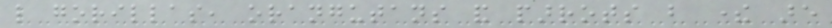like gorillas, orangutans and parrots but there are
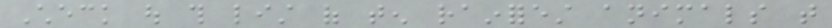Check out this list of ten rainforest animals that
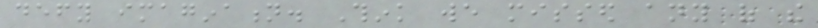defy imagination. Think we missed any of the
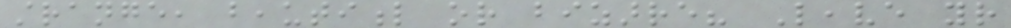strange, beautiful or bizarre? Leave your
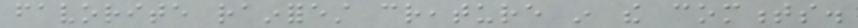favorite rainforest creature in the comments.
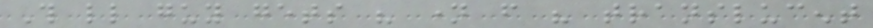This little guy gets his name from his translucent
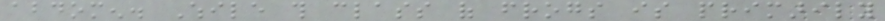abdomen. While this class of frogs is primarily
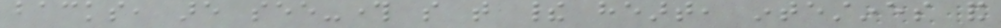backs, are see-through so that their heart, intestines and
